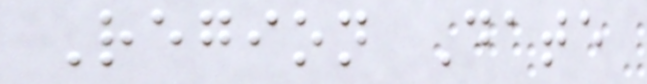Region Date
